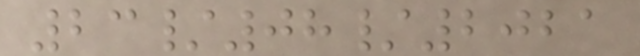23/08/2021
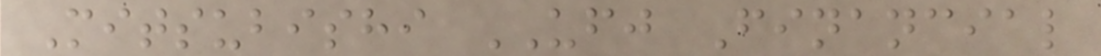Mitsubishi UFJ Financial
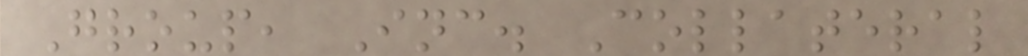Group, Inc. Collateral
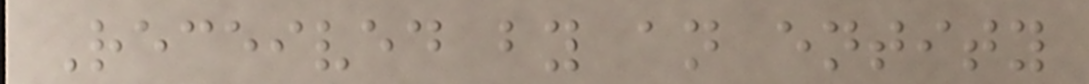Received by an entity
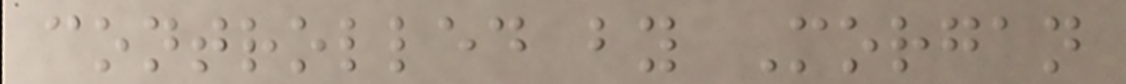controlled by Morgan
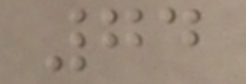74
